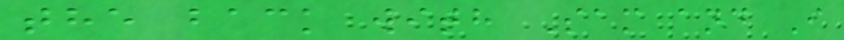the back with Sam and I
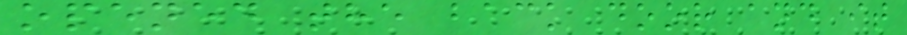opened the back door and it
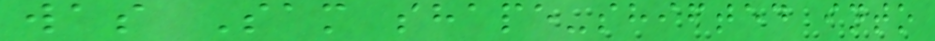was Sam shape-shifted into
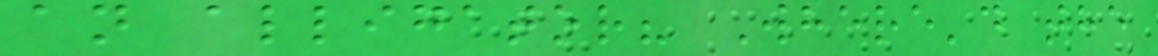an alligator? Where'd the
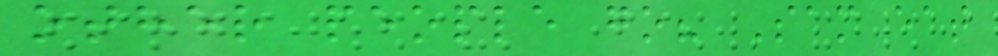other people go? Sam eat
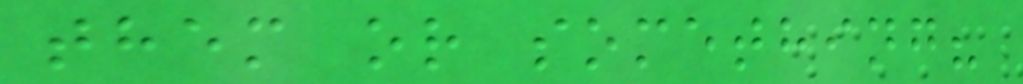them or something?
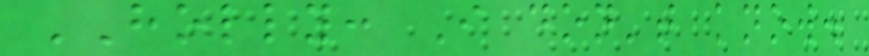HOLLY: I don't know.
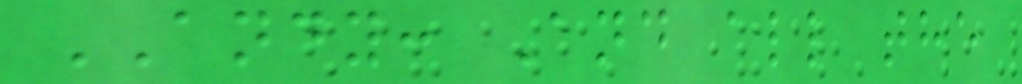ANDY: And all the
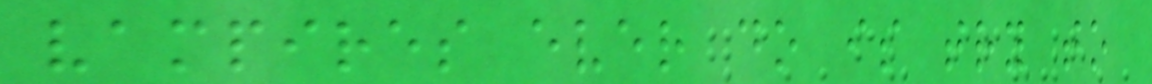vampires ever do is try to
